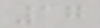17
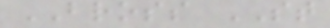BROSS ST
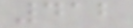412
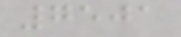7501
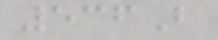536B
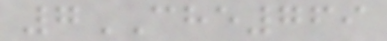7CHE769
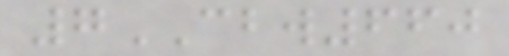7CBW660
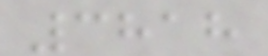3818
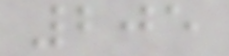205
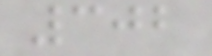302
